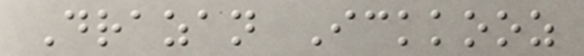Drazan Ickkooz
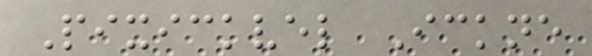Pixickvel Ickne
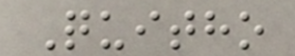Quitho
